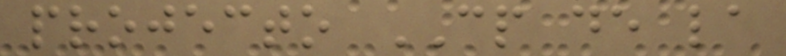projecto CP de la
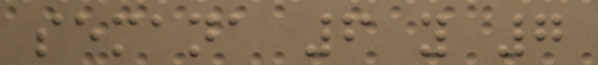semana 6 y 7
